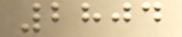2804
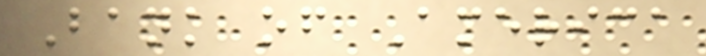Bank of America
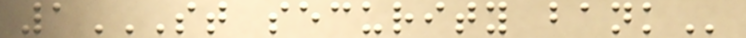1ST SECURITY BANK
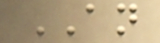AN
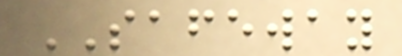SAFEWAY
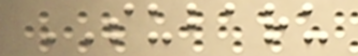SUBARU
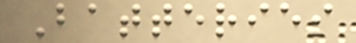Batteries
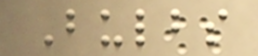Bulbs
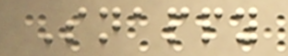Snappy
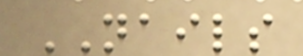NAILS
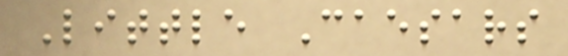Little Caesars
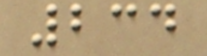234
